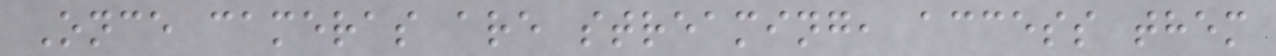Once cameras are streaming, access them
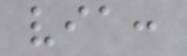via:
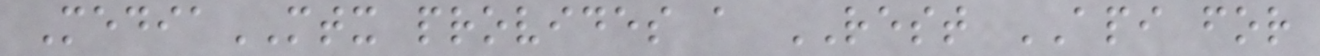MediaMTX provides a REST API for
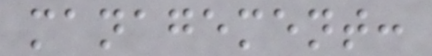management:
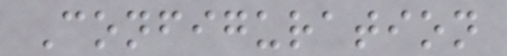Configuration
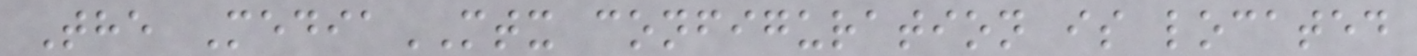The MediaMTX configuration is located
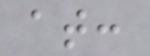at:
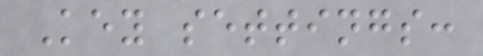Key settings:
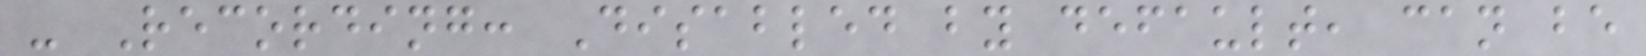- Recording: Disabled by default, can be
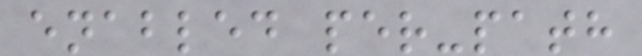enabled per-path
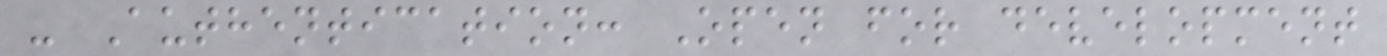- Authentication: Open for development
